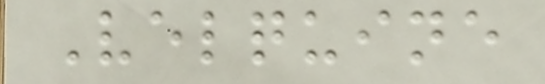Velquine
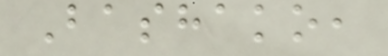Bashako,
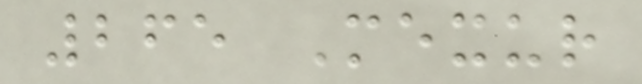265 Mexur
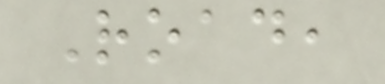Road,
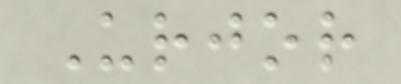Urjor
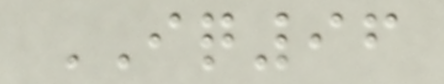IQ96
